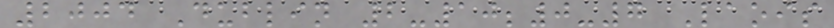2004 Dublin 2-10;0-7 Laois
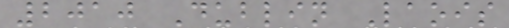2010 Dublin Laois
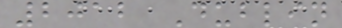2012 Dublin
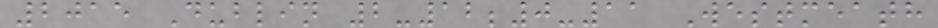2015 Dublin 2-12;0-11 Westmeath
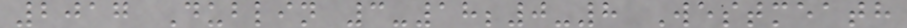2017 Dublin 3-18;0-8 Westmeath
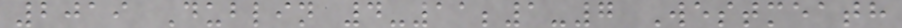2019 Dublin 4-11;1-7 Westmeath
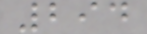294
